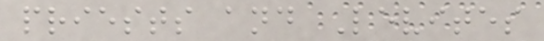priests and Levites
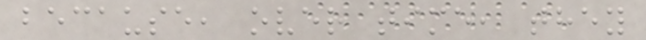because, over time, they
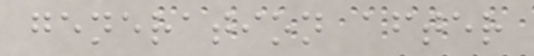generation after
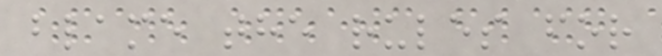blame the rules for
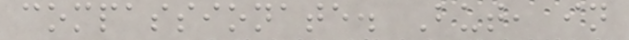compassionate. But, in
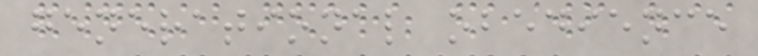generational obedience
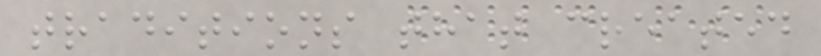traditions that created
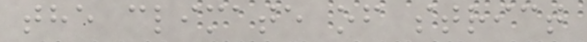the climate of strict
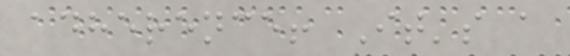adherence! It's a
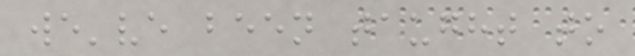we've been taught to
